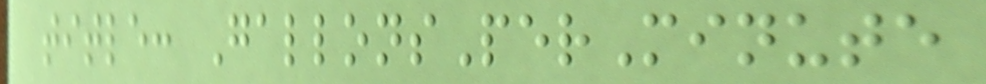title: GallonsPerMinute
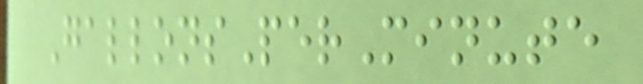GallonsPerMinute
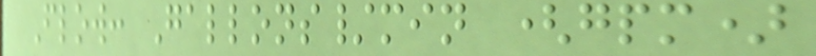Flow: Gallons/min (gpm)
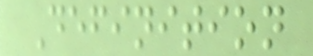Definition
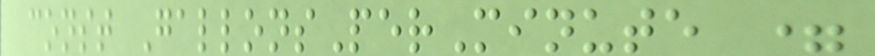const GallonsPerMinute =
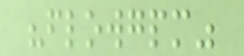"flowgpm"
